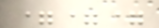===
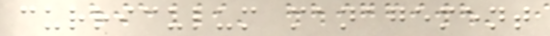curriculum management
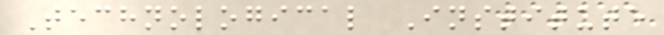Technological Institute
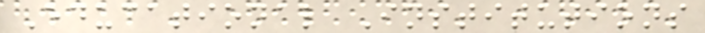Educational Institutions
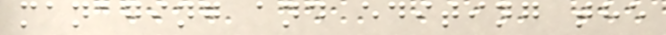managing and editing the
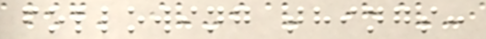following things:
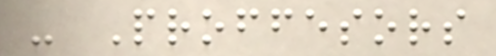- Proffesors
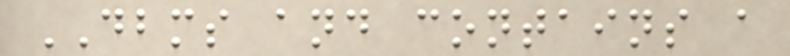DBMS and contains a
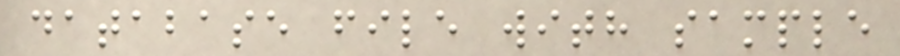database file with sample
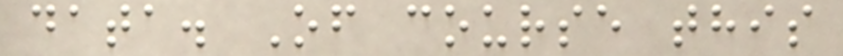data. Of course this
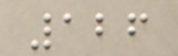126
